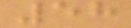58
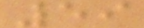59
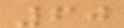60
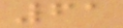61
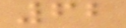62
